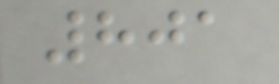801
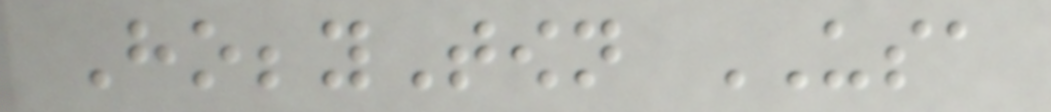HobbyTown USA
